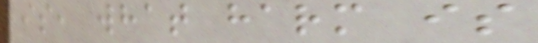is, what harm is
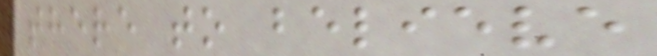there to believe
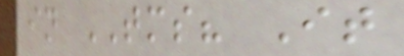in TMS? It
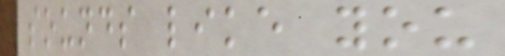sounds like you
